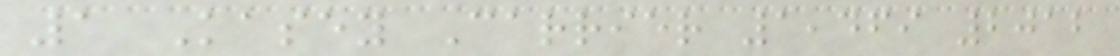1 Kasey Carrier 1,469 2012
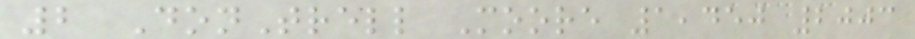2 DonTrell Moore 1,450 2003
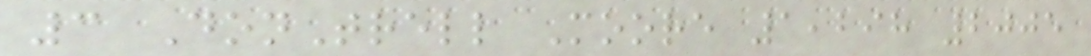3 DonTrell Moore 1,298 2005
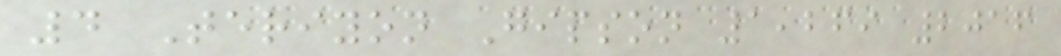4 Teriyon Gipson 1,269 2016
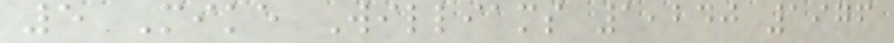5 Mike Williams 1,240 1976
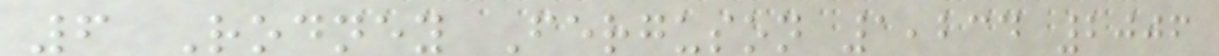6 Rodney Ferguson 1,234 2006
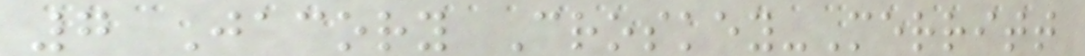7 Jacory Croskey-Merritt
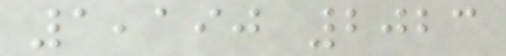1,190 2023
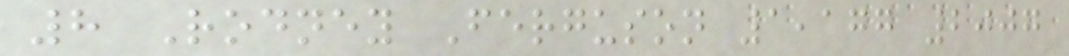8 Rodney Ferguson 1,177 2007
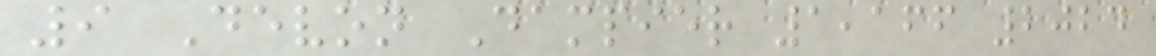9 Devon Dampier 1,166 2024
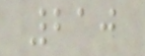210
